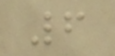6
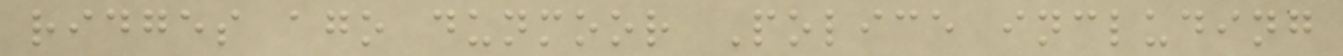ridges ago dunmoor Police including
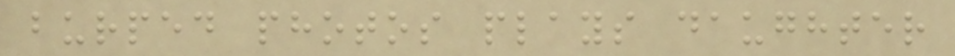burped photos plays daughter
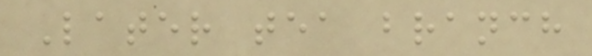Later tea branch
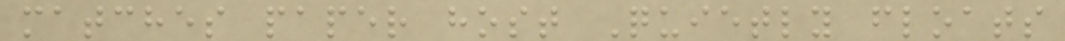matches paper host Quietly floats
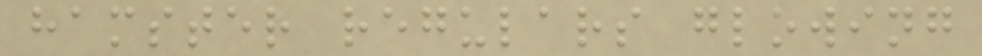hamster regulars glowing
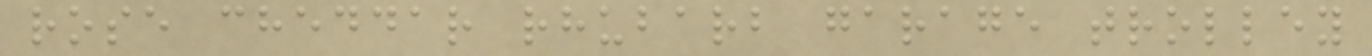rose cheddar rhubarb garage trolley
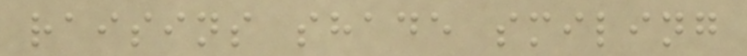raisins shade smiling
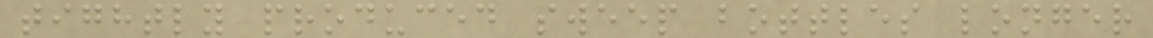tightly produced sweep bottles longer
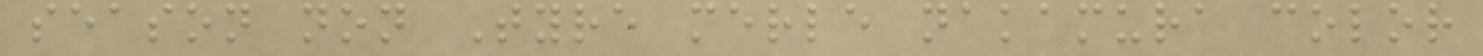season non Tyre merle nakamura color
